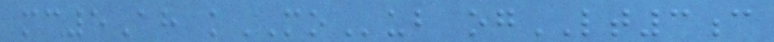mc5Ah kMOub ogLT3c
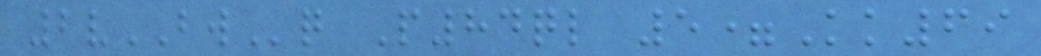2vBWq P84ql 5=Kk69
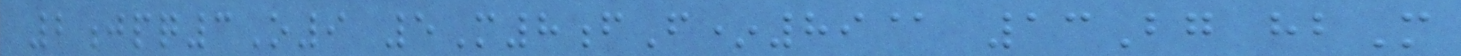2jpq3O9 5M8fF*89@ 13Bg hbM
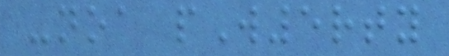-noa pW5rty
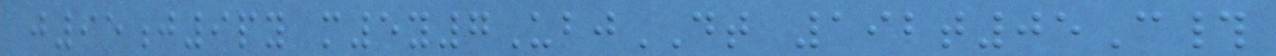j95j9py m5y7UbjDT 192t05C#
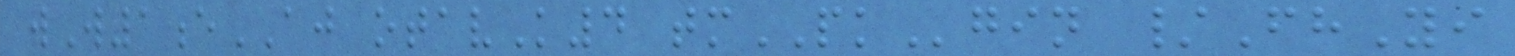wW1eAJ otavK4 tmPKgin /FhYi
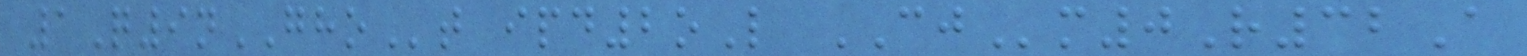1Q9nGHOt ipd2oL CJm0R32A
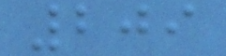209
